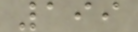199
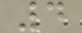4
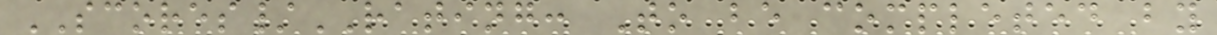SCORES/RATING: To be completed by
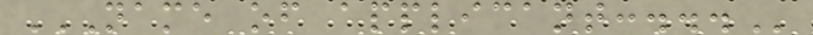NAME OF APPLICANT:...
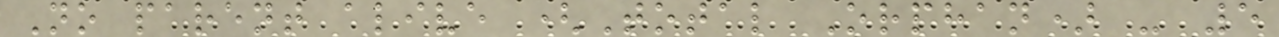No parent alive (Total Orphan) - 5
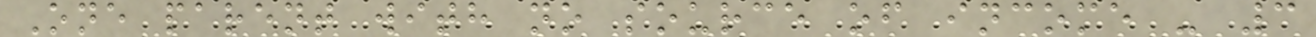One parent with no source of income - 3
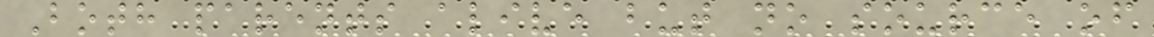Both parents alive but no source of
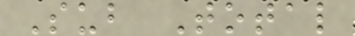Sub Total
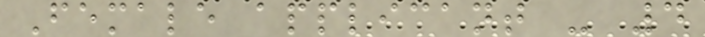Female applicant - 4
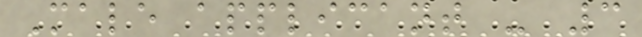Male applicant - 3
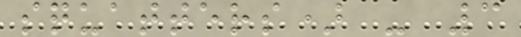squatters) - 3
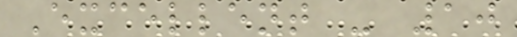Excellent - 10
